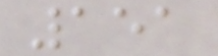151
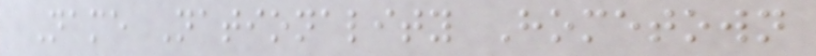Name Nationality Hometown
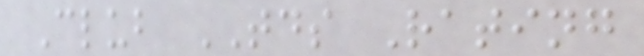Club TDS Rating
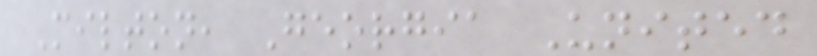Milton, Georgia United
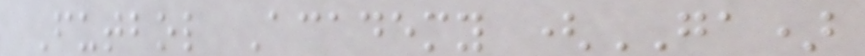Futbol Academy (GA)
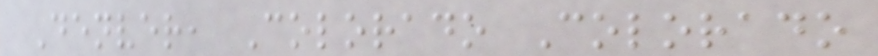Denver, Colorado Colorado
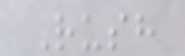Rush
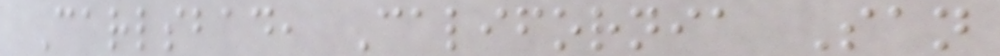Carlsbad, California San
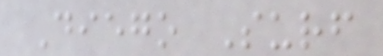Diego Surf
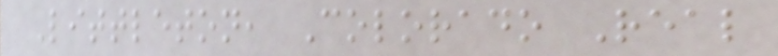Littleton, Colorado Real
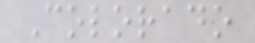Colorado
